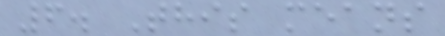6. This means
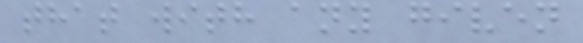that with any given
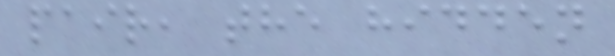pair, the hidden
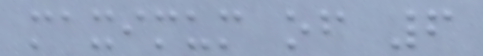maximum of 6
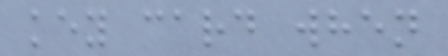key card when
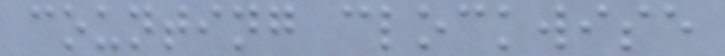counting clockwise
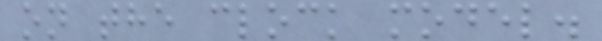on the clock model.
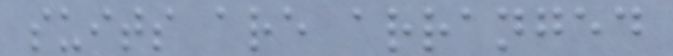suits are arranged
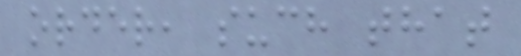order, such that
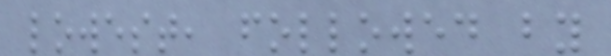lowest, followed by
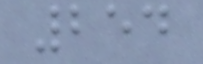254
